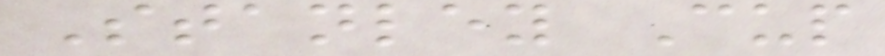Stanley Cup
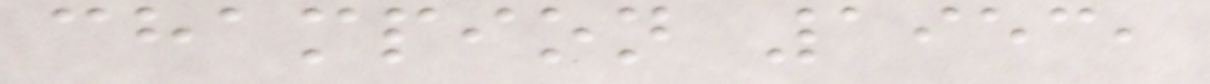champion 1953,
